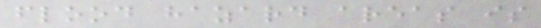flood hazard areas is
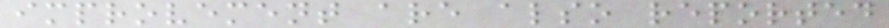improvement are also reported
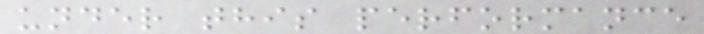under this performance
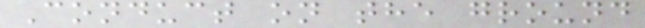Conduct on the ground
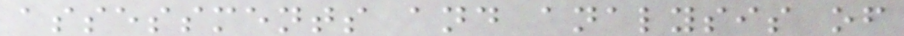assessments and analysis of
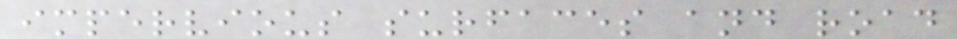impervious surfaces and road
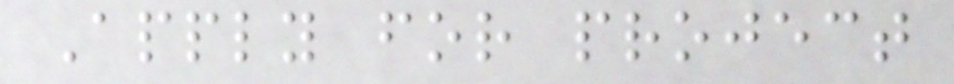Apply for project
